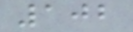102
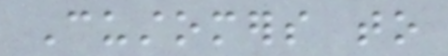Customers to
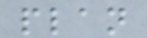plan
